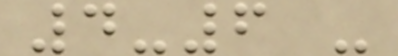4-6 -
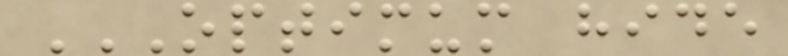OPTIMUM HIDE
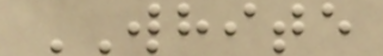WHITE
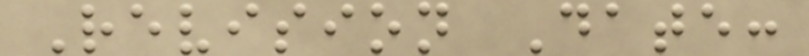Revision Date:
